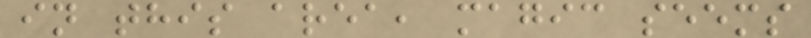in this area, magic seems
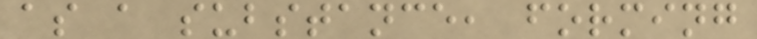as a substance, forming
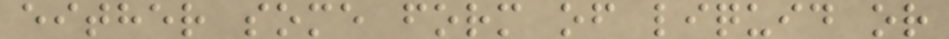either some form of liquid or
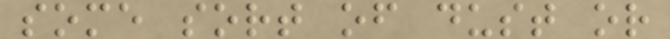some sort of dust or
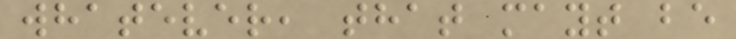whatever, that mayt be
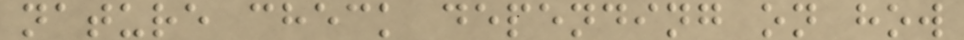nature check depending on how
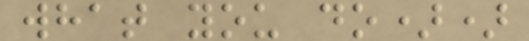what you do))
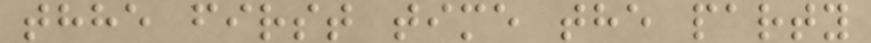thhe first time the party
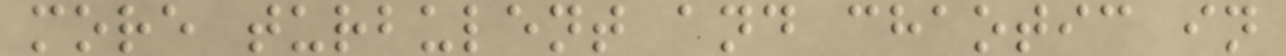more turbulent and chaotic in
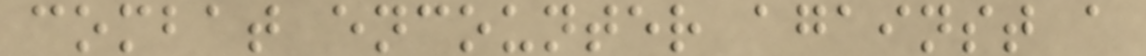combat encounter against a
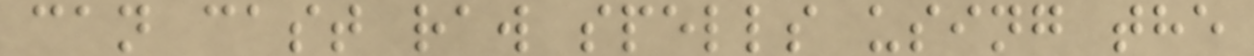can cast raw spells using the
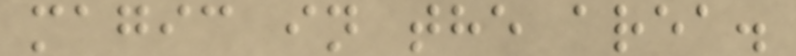magic in the area.
